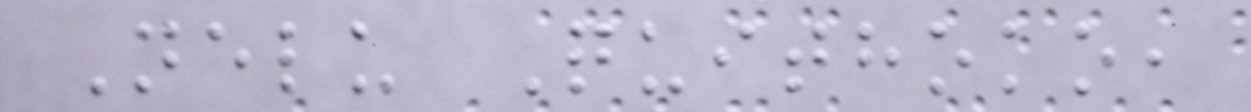Nelu Quithoko,
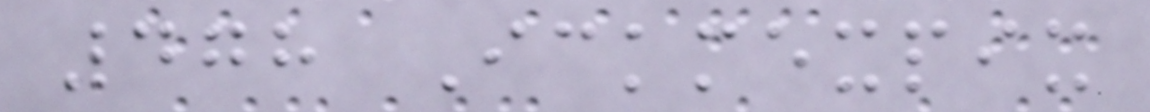478 Ickmexpix
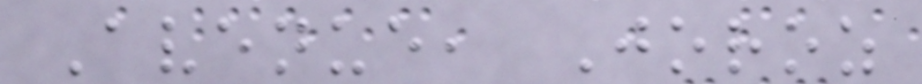Avenue, Joroz
